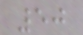50
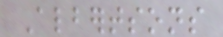Albertsons
